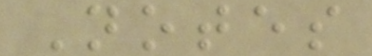Notes
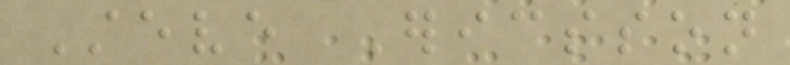Steve Ericsson
